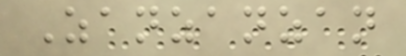Zanzanzan
